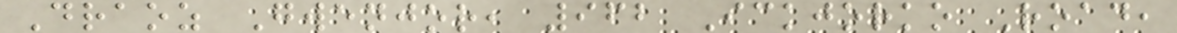Draoz Gwenjor, 962 Ickjorko Road,
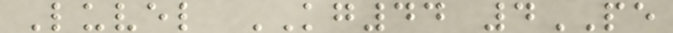Luvel KG44 4PE
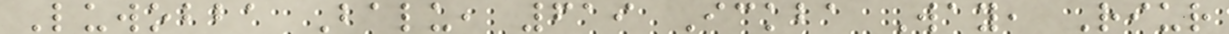Luwobba Balu, 619 Ickba Way, Riur
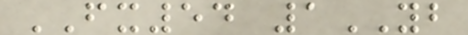FX54 1YB
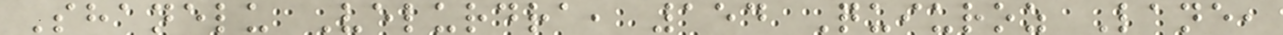Shanelu Velurdra, 154 Quiuroz Lane,
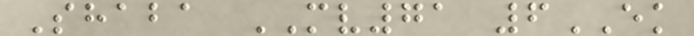Shaba MV71 6EK
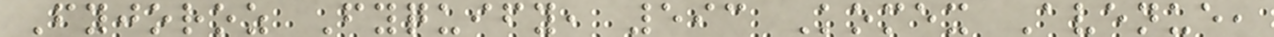Fyjoroz Fyquify, 593 Komex Avenue,
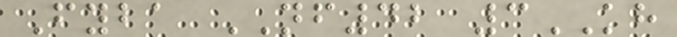Fyba NF42 3KH
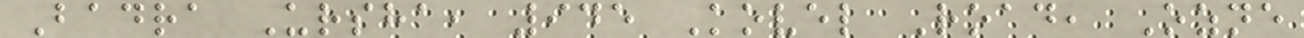Badra Ursha, 945 Kovel Road, Ozne
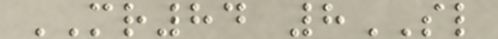MR84 8SL
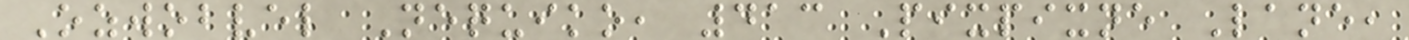Ozwobvel Nequiko, 413 Pixpixne Lane,
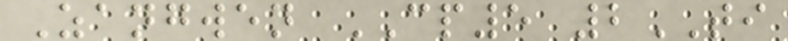Zangwen CP5 2TI
